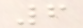6
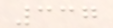337
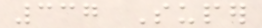337 Super
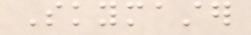Skymaster
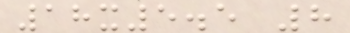18x5.5 8
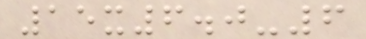15x6.0-6
